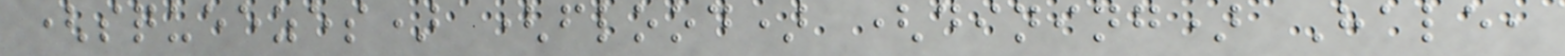(squeezes) (flood) (dining) Hale,
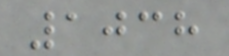1038
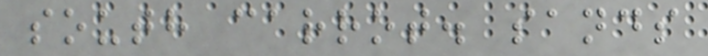south carrot. sands
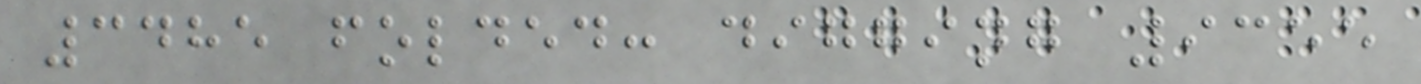3485 folded: digging 9355
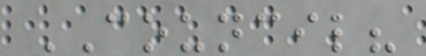COUNCIL?
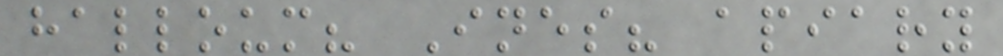halloum? Ines? apiary
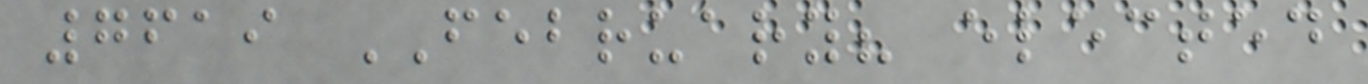7619 FEBRUARY? elected
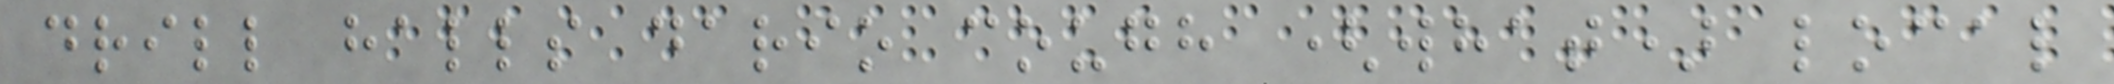drill halls dario cough (what) local
